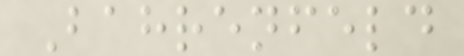Bahrenfeld
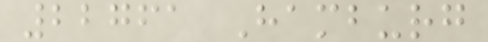22761 Hamburg
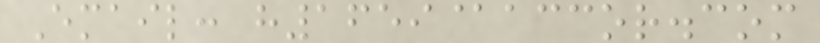Email: h1659@accor.com
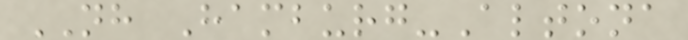NH Hamburg-Altona
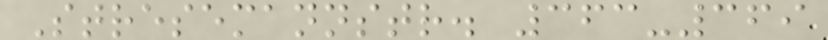Stresemannstr. 363-369
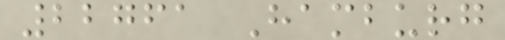22761 Hamburg
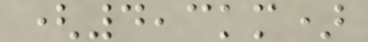(4,3km)
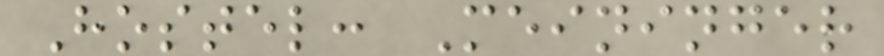Hostel: Meininger
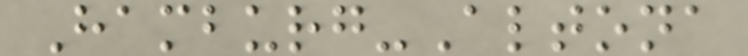Hamburg-Altona
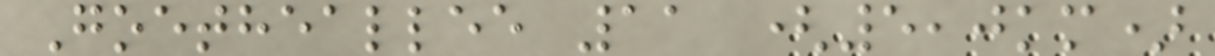Goetheallee 11 (5,0km)
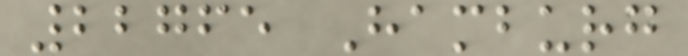22765 Hamburg
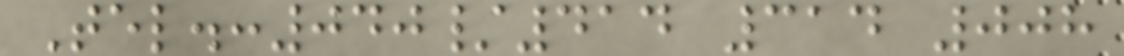Tel.:040/414 314 008
